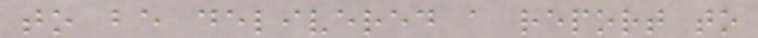to be delivered a report to
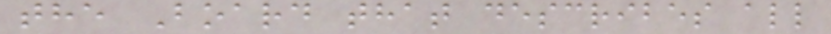the Board that describes all
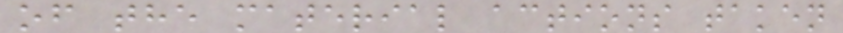of the material actions taken
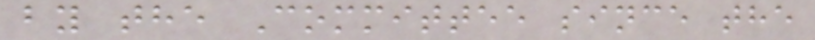by the Committee since the
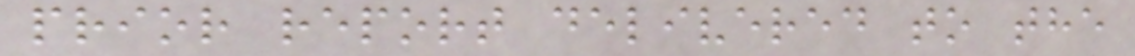prior report delivered to the
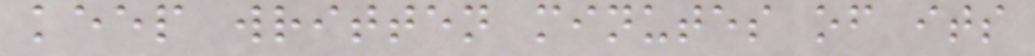keep written minutes of its
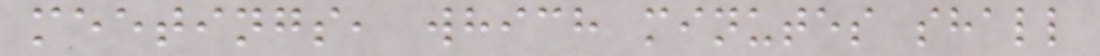meetings, which minutes shall
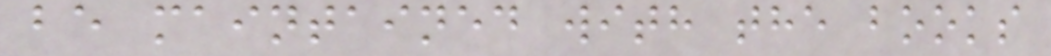be maintained with the books
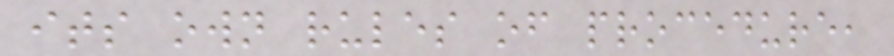its own rules of procedure,
